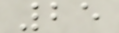25
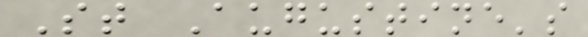St Augustine's
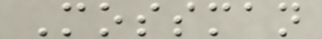Mossman
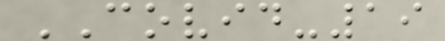COVID-19
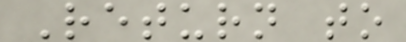Return to
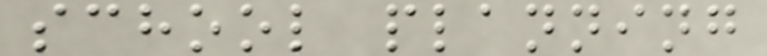school planning
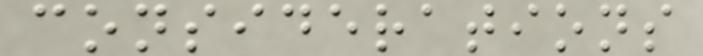considerations
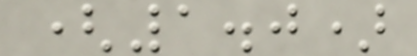(1.0)
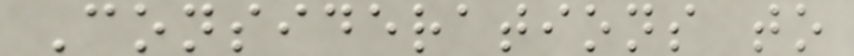Considerations to
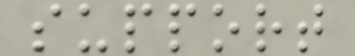support
